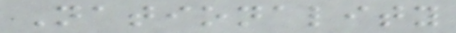Nationality
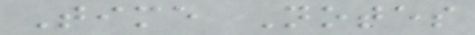Time Notes
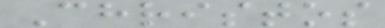Christos
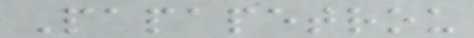Papapetrou
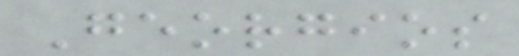Georgios
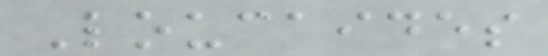Loucaides
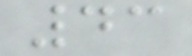43
